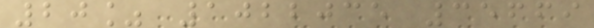20% 1022035 35669
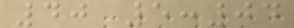40 5:04
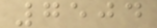7504
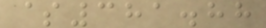$381.88
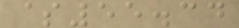$55.34
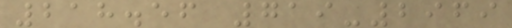218.56 719-2969
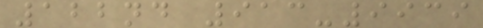122nd 913-9939
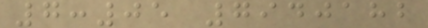7:05 7940182
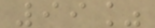99%
